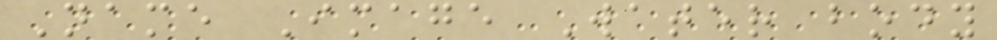Name Image Water body
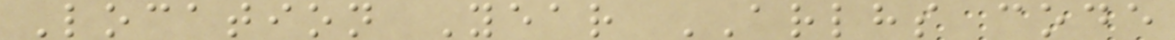Location Year ARLHS code
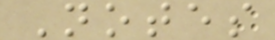Notes
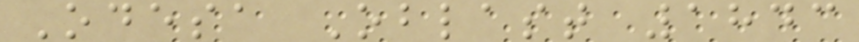Odesa Oblast 1843
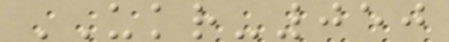UKR-050
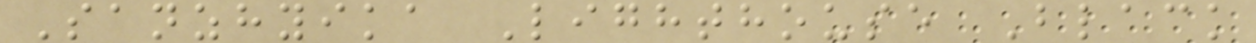Sanzhyika Lighthouse Black
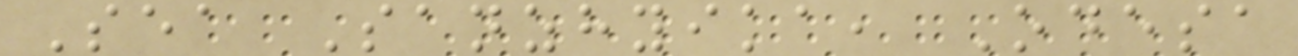Sea Sanzhyika, Odesa
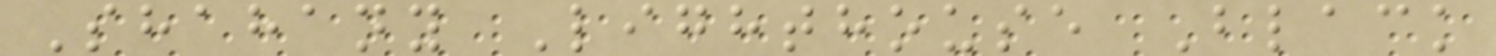Shahany Lighthouse Black
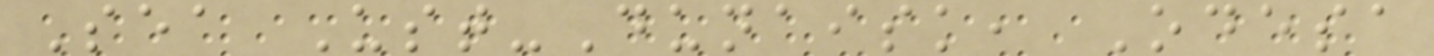Sea Ust-Dunaisk, Odesa
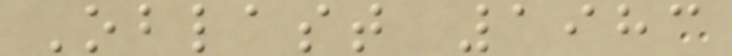Oblast 1983
